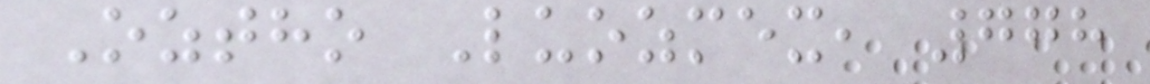Oztho Luozmex, 778
